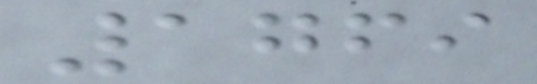1769
